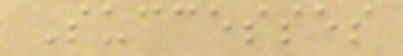Successes
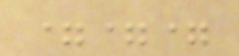===
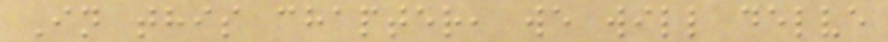In this chapter, we will delve
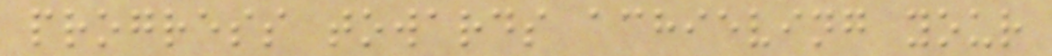progress towards achieving your
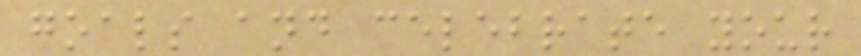goals and celebrate your
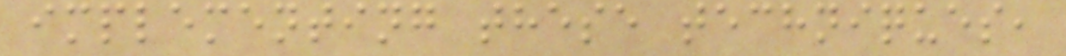implementing these techniques,
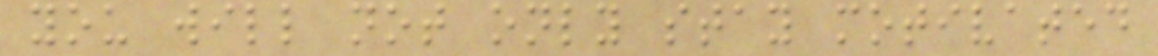you will not only stay motivated
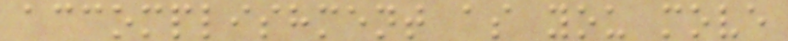accomplishment as you move
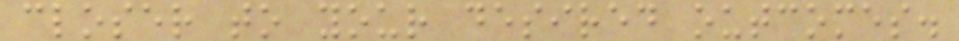closer to your desired outcomes.
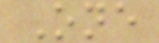One
